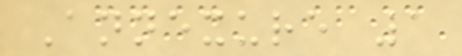Annexure 1
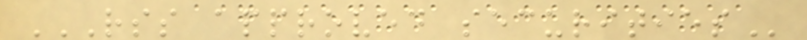RSS APPROVED SECURITIES
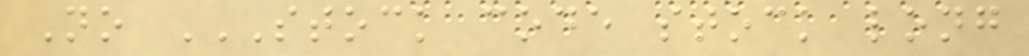No STOCK CODE STOCK LONG
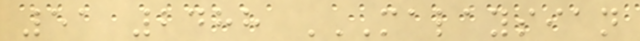51 2488 MALAYSIAN
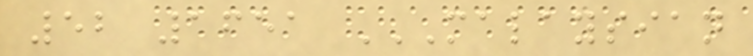52 1651 MALAYSIAN
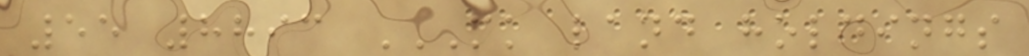55 8893 MK LAND HOLDINGS
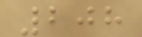208
